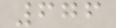676
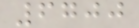6700
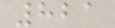821
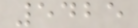5425
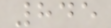845
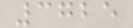3725
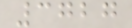3727
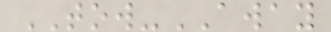TOW-AWAY
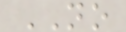NO
